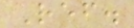Ref.
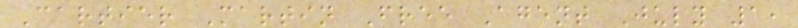Cartier Martin Free Agent July 1,
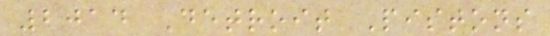2014 Detroit Pistons
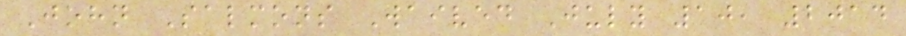John Salmons Waived July 10, 2014
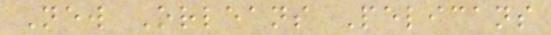New Orleans Pelicans
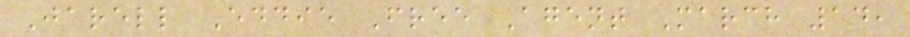Jarell Eddie Free Agent March 14,
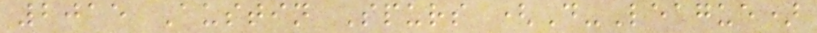2015 Austin Spurs (D-League)
